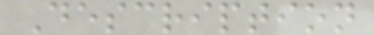Description
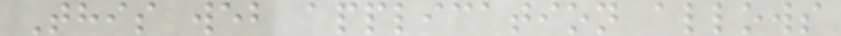This web application allows
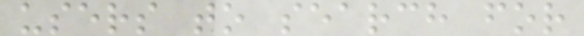users to search for
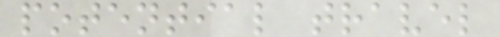potential travel
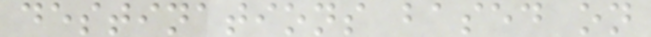destinations based on
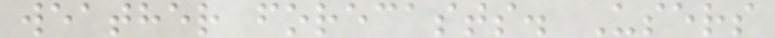weather forecasts. Users
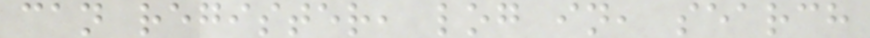can register, log in, search
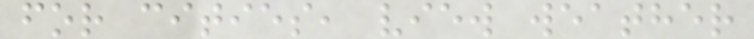for cities, view weather
